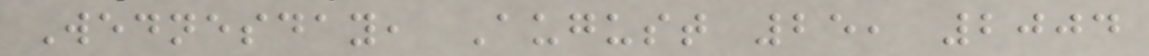Wednesday, August 25, 2004
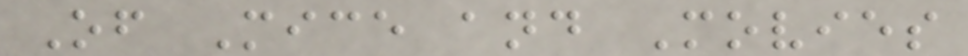Of Mice and Movies
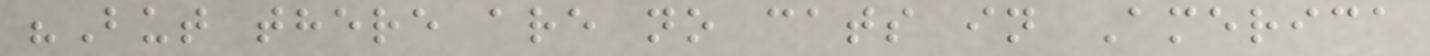"But there are no cats in America
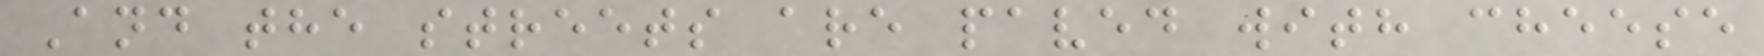And the streets are paved with cheese
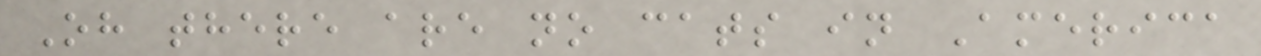Oh there are no cats in America
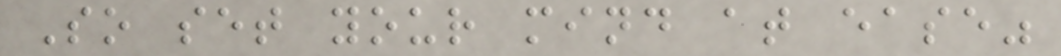So set your mind at ease"
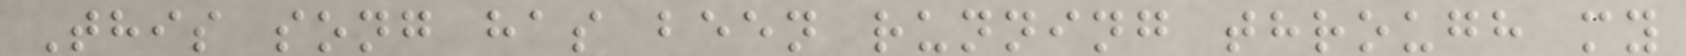This song has been running through my
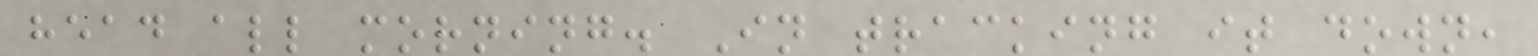head all morning. In tracking it down,
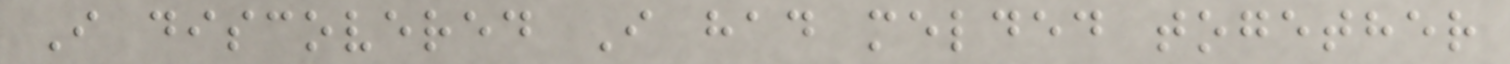I discovered I had melded together
